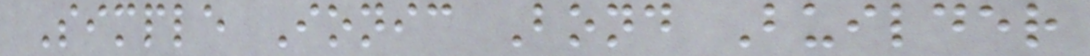Simple Ionic Bond Builder
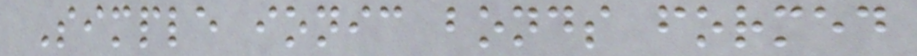Simple ionic bonds formed
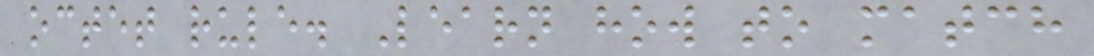octet rule. Learn how to match
